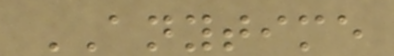ANYTIME
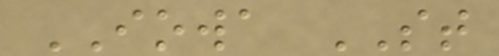IOWA ST
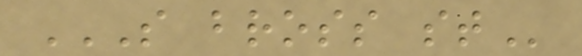S BROSS ST
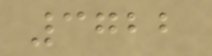3722
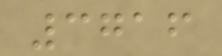3716
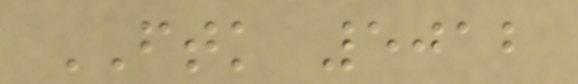FTK 5012
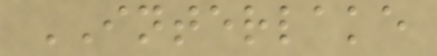INTERLAKE
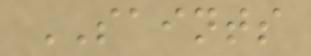SAINTS
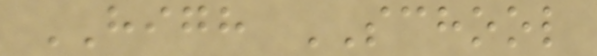HIGH SCHOOL
